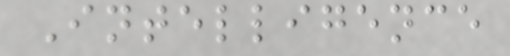Intelligence
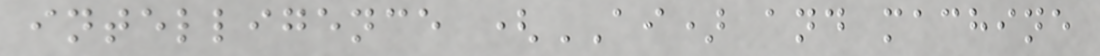intelligence (AI) and machine
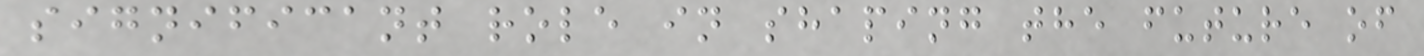significant role in shaping the future of
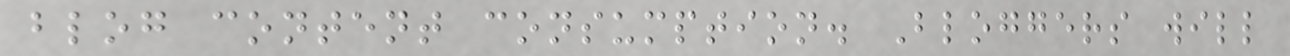blog content consumption. Bloggers will
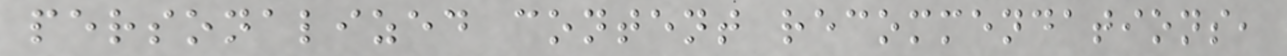personalized content recommendations,
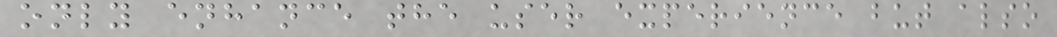only enhance the user experience but also
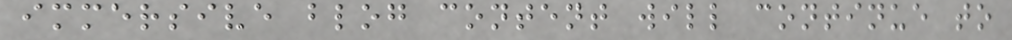immersive blog content will continue to
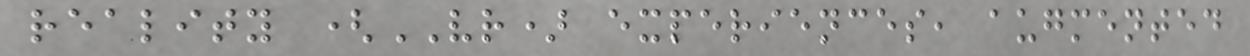reality (VR) experiences, augmented
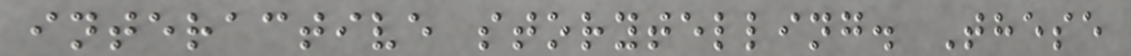interactive storytelling. These
